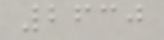2630
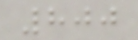800
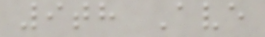9th Ave
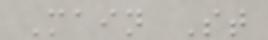Main St
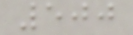500
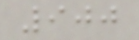900
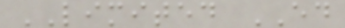LIMITED ED
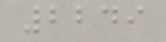2249
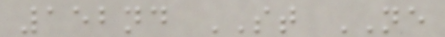152nd ST NE
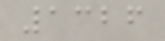1326
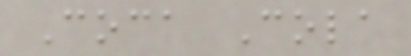Coca Cola
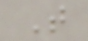T
